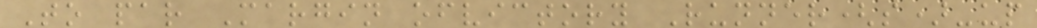To par Margin ofvictory Runner(s)-up
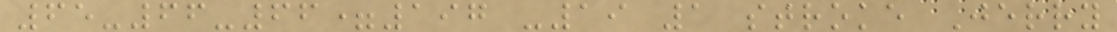65-66-66=197 -19 1 stroke Jerry
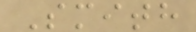Smith
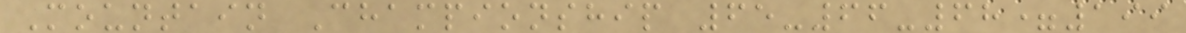Mountain Championship 65-66-68=199
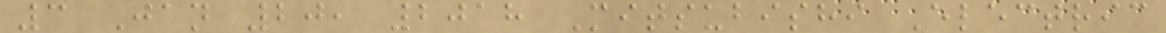3 Jan 20, 2018 Mitsubishi Electric
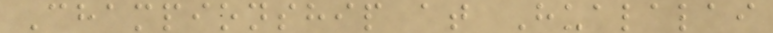Championship at Hualalai
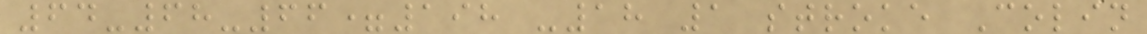64-68-66=198 -18 1 stroke Colin
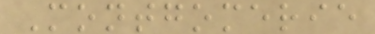Montgomerie
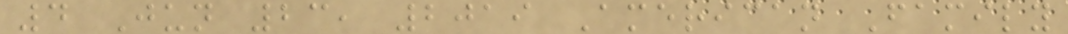4 Jun 23, 2019 American Family
